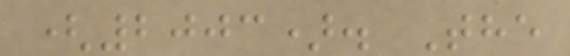(2003). The
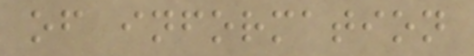of information
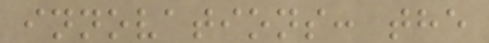innovations: the
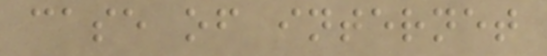case of internet
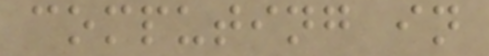computing in
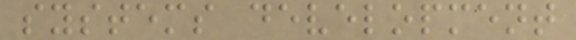systems development
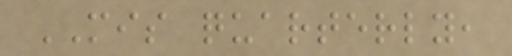MIS quarterly,
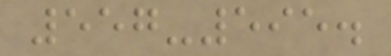557-595.
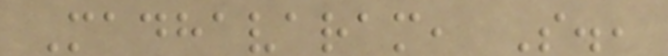Madhavaram, S.,
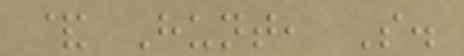& Hunt, S.
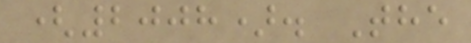(2008). The
